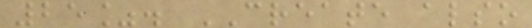25%. CREATE also
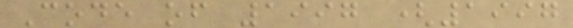Code of 1997 (1997
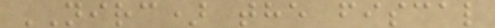NIRC) the fiscal
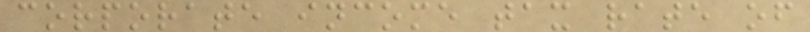corporate income tax rate of
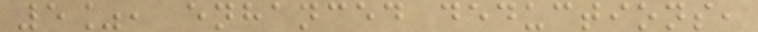5%, enhanced deductions,
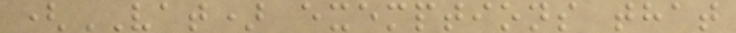(VAT) exemptions that
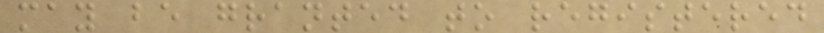may be granted to registered
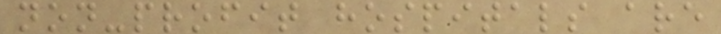non-profit hospitals are
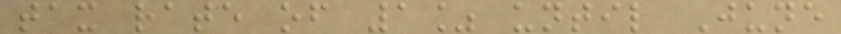tax rate of 1% until June
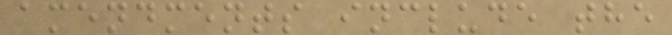amendments include the
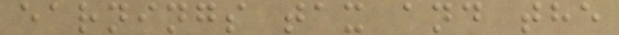earnings tax and the
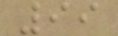99
